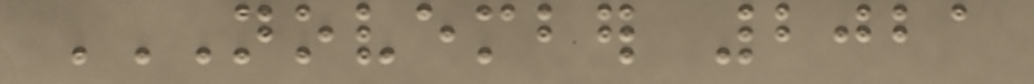NOVEMBER 2021
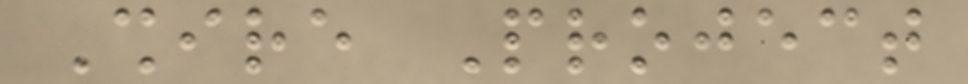Shire Project
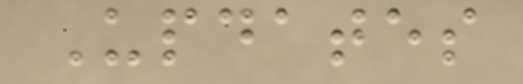Updates
